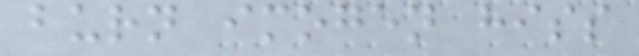burn imogen hiss
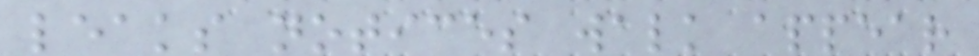leaks notices walk appear
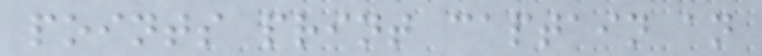points print captain an
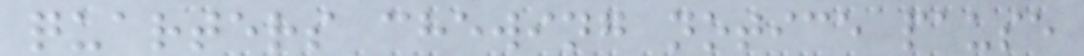quarters chewing notice pause
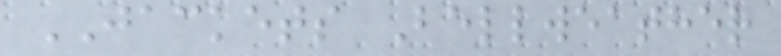JACKETS Bellweather
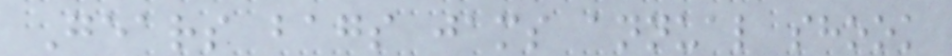Gears bags jams annual shook
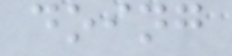doing
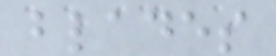blades
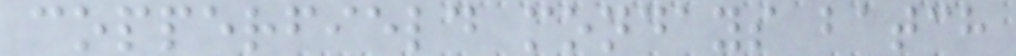copperfield mondays batch
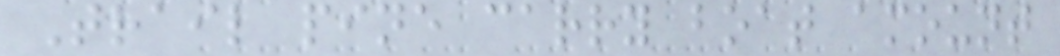Trail pine carry boat amount
